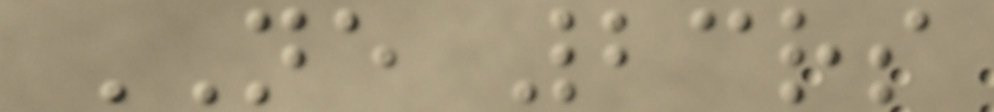NE 23rs
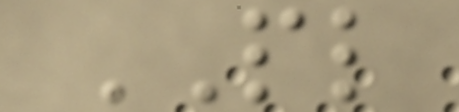PL
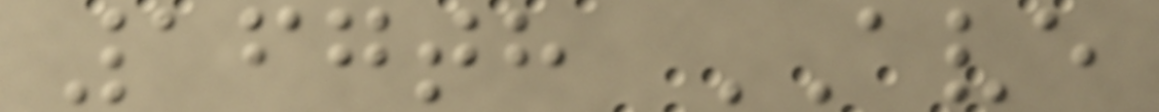167th AVE
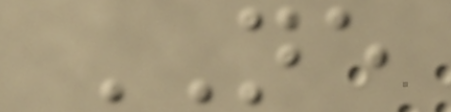NE
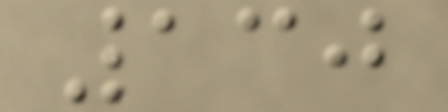130
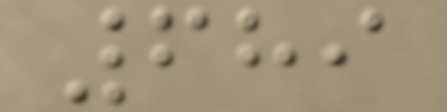689
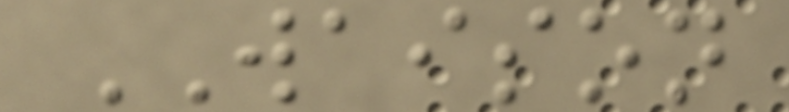WAISON
